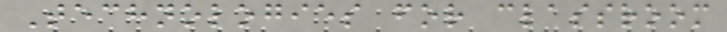Technologies for classroom
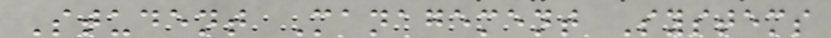Student Management Systems
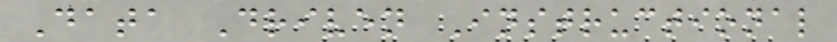Data Driven Instructional
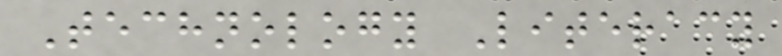Technology Literacy
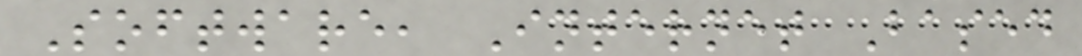Software, Internet Based
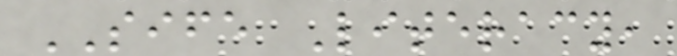SIFE Literacy,
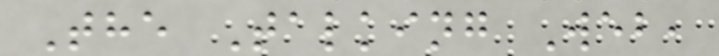The Talking Web,
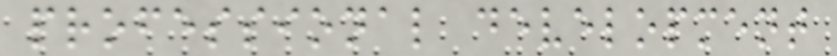professional development
